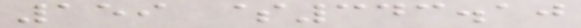159 $343.10
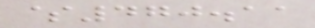$470.11
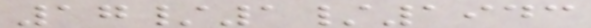17/1/1943
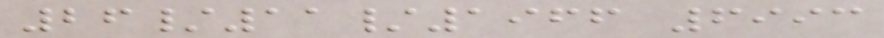26/11/1966 6993
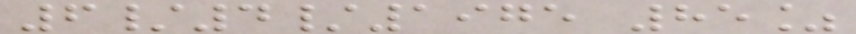6/4/1975 85%
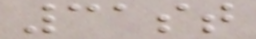31st
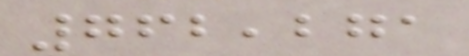762,271
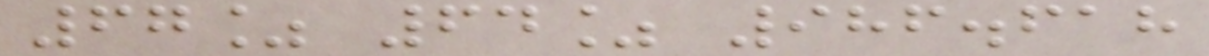67% 64% 986.618
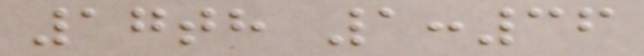17th 1:36
